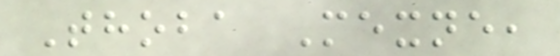Thoba Mexne,
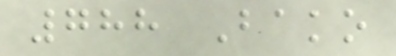788 Bako
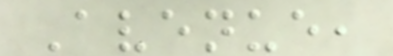Avenue,
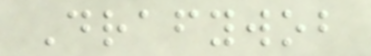Drafywob
